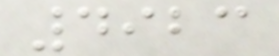4923
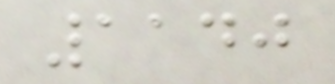1140
